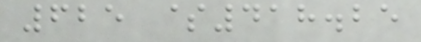625 $418.25
